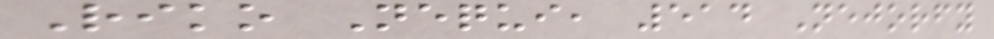Riko Nequi, 514 Nejorfy
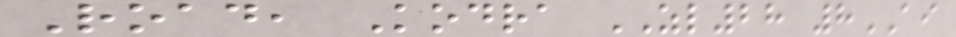Road, Kodra ZL28 8AI
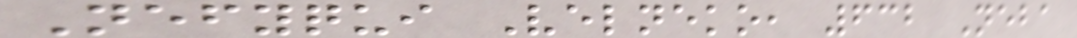Nefyqui Velneko, 632 Neba
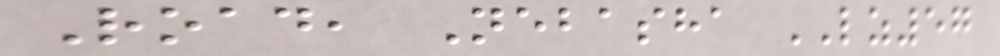Road, Nebasha LZ57
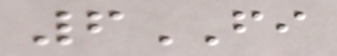6FI
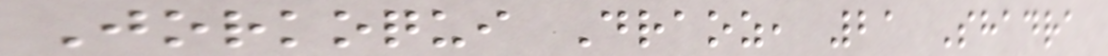Jorkoqui Draoz, 21 Shadra
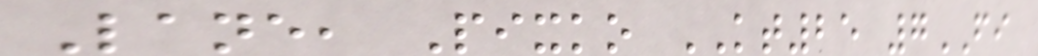Lane, Pixko KT25 7FI
